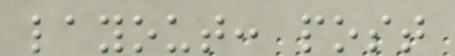layout: post
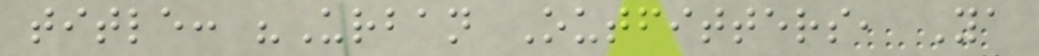title: "Urban Outfitters, Ya
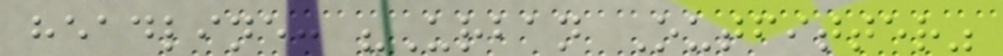headline: "Urban Outfitter"
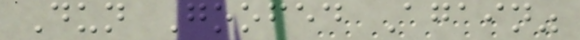Dun Goofed Again"
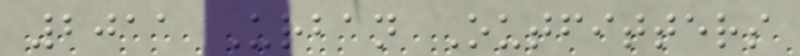2011 Urban Outfitters
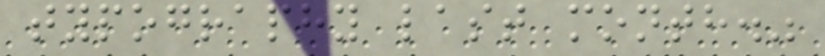typography last month."
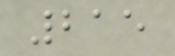215
